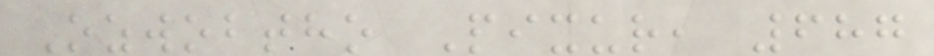Ozwobtho Pixur, 687
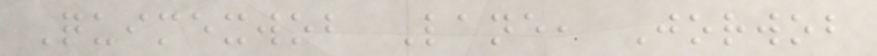Quimexwob Lane, Jorwob
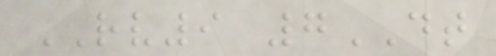RV9 7DT
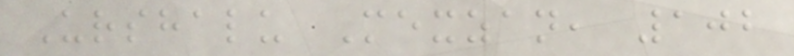Urshalu Mexzan, 102
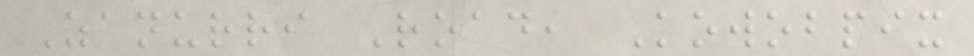Zanurri Road, Kowobpix
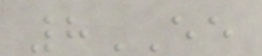8EE
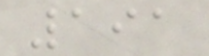191
